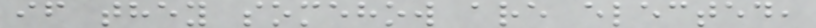if they somehow are elected,
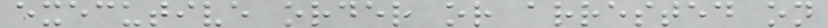executive order or arrested on
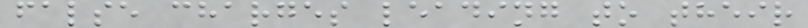false charges leading to their
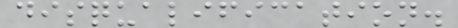disqualification.
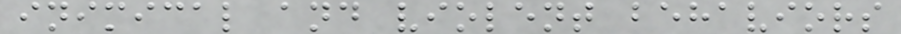inimical and violent behaviors
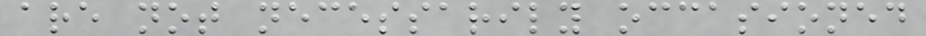are not necessarily occasioned
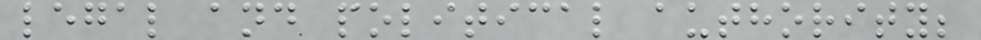legal and political authority;
